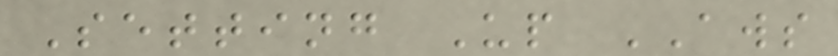Setting Up AWS
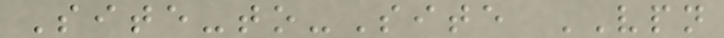Site-to-Site VPN
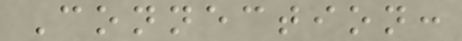Connection:
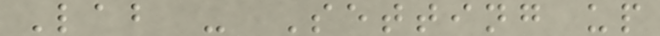Lab - Setting up
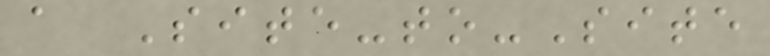a Site-to-Site
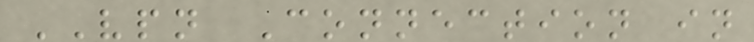VPN Connection in
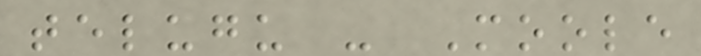telugu - Moole
